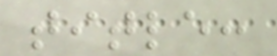title:
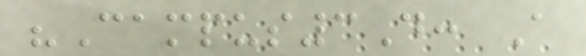"Campus3D: A
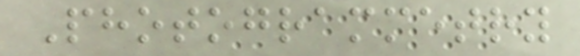Photogrammetry
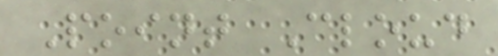Point Cloud
